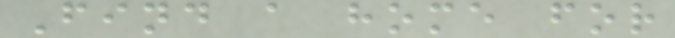Find a home for
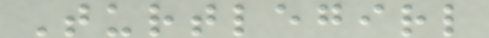Turtlegirl
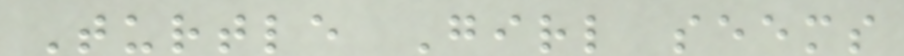Turtle Girl seems
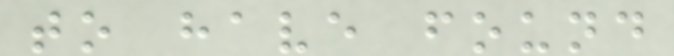to have found
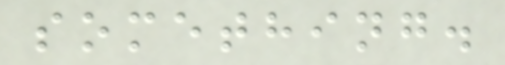something.
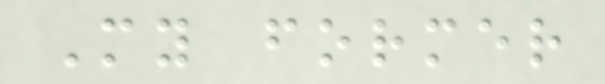My former
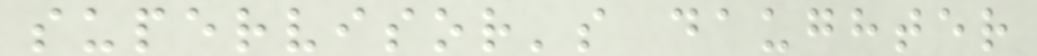supervisor's daughter
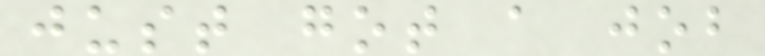just got a job
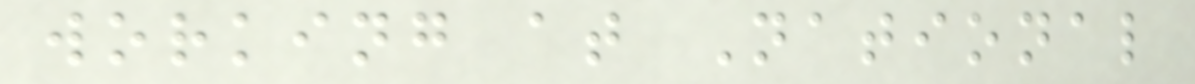working at National
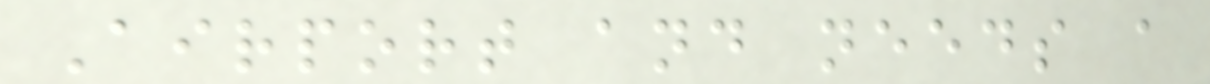Airport and needs a
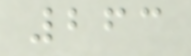263
